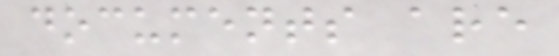documents are
